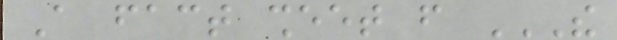A fact sheet from THE
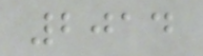2014
